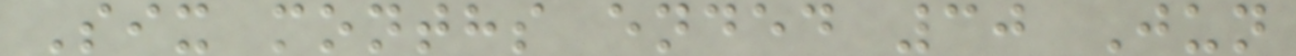Six months ended 30 Jun
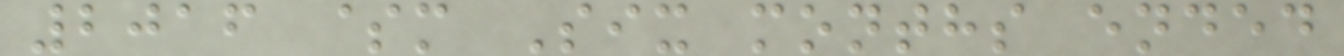2016 $m Six months ended
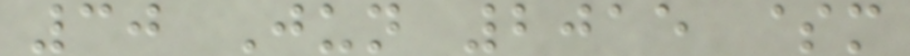30 Jun 2015 $m
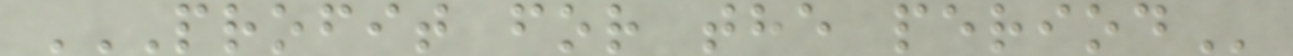PROFIT FOR THE PERIOD
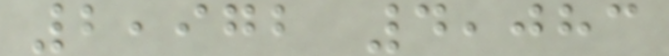2,972 4,083
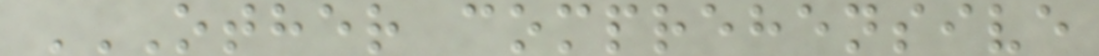OTHER COMPREHENSIVE
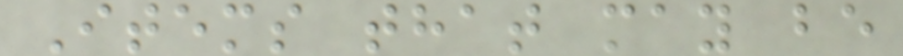Items that may be
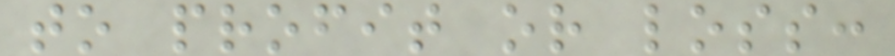to profit or loss:
